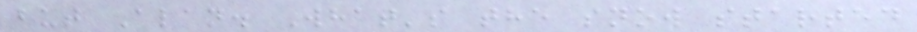but Alan. What's the snow started
